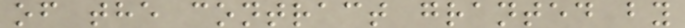of the contract granted by
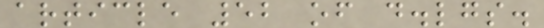article 52 of d.lgs.
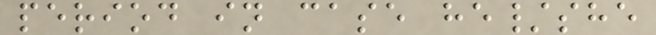period in case he/she
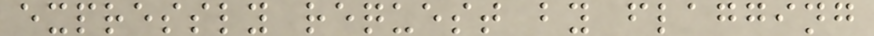expressly request by flagging
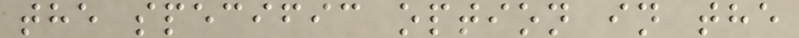the specific option in the
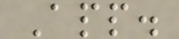App.
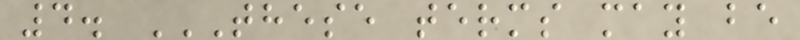4. THESE TERMS MAY BE
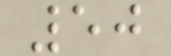50
